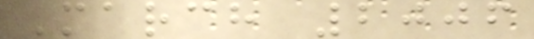March 2006
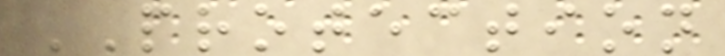PROTECTION
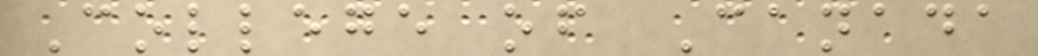College of Canada
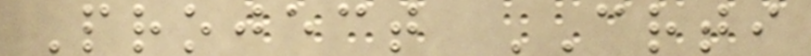Project CRTI
